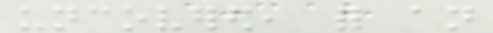uncovered, for an
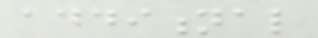additional
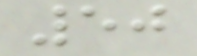50
